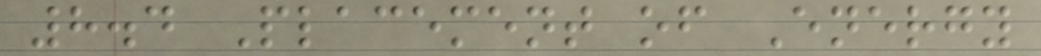8.4 Placement of Energy
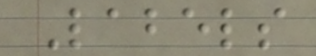Labels
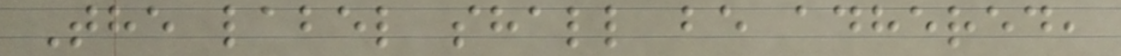The label shall be adhered,
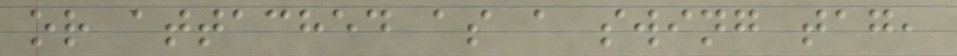or attached as a swing tag,
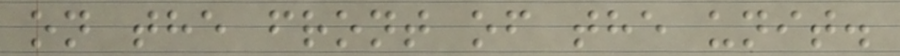on the front of the unit.
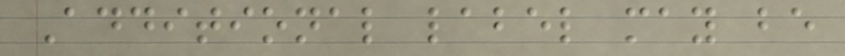Additional label may be
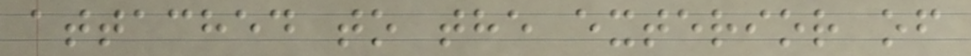attached to the exterior of
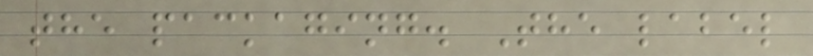the packaging. The label
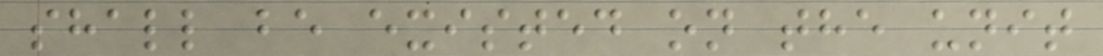shall be existed on the unit
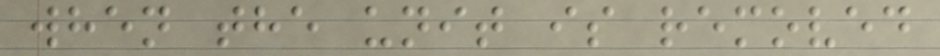when the unit is removed
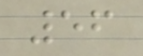56
